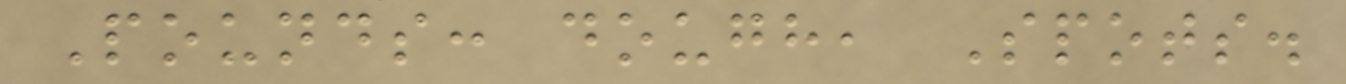Pounds: dough, Spots.
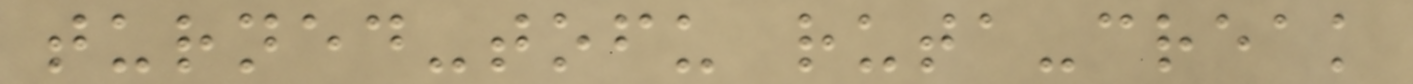turned-tofu ruta-creak
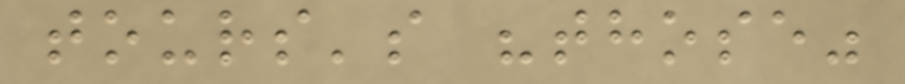tours's "those"
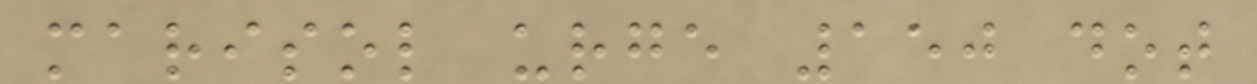marisol urge 150 dot
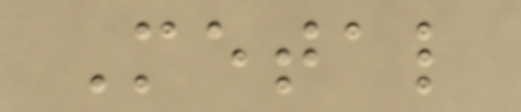Metal
